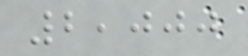2,000
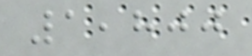1,800
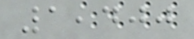1,400
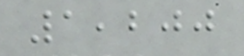1,200
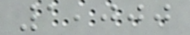1,000
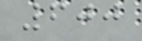600
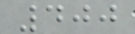400
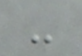-
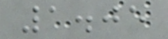1.05
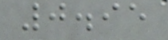0.95
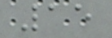15
